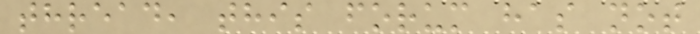thread, this forum has not
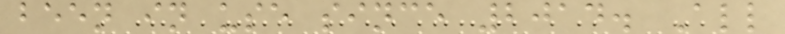been in use since 2014. All
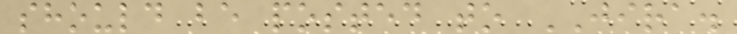should be posted to JIRA.
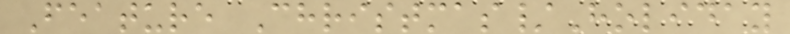Feature Christmas/Holiday
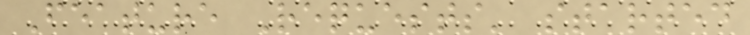Feature Requests' started
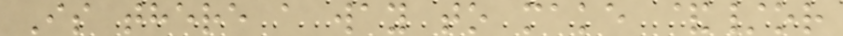Is there a way to make &/or
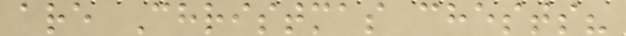are Christmas chests?
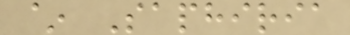~ Saphiria
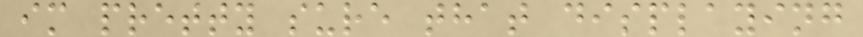im pretty sure that displaying
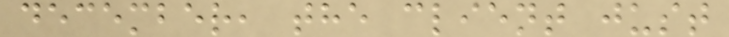december, the client just
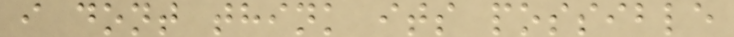i dont think its possible
